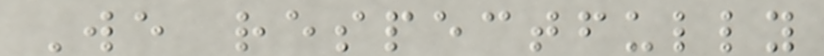We respectfully
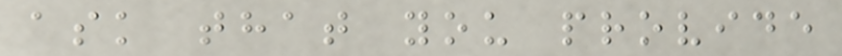ask that you provide
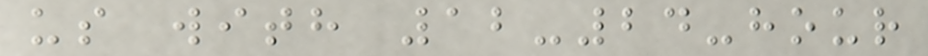us with 12-24-hour
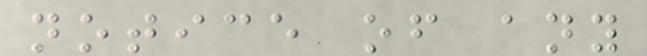notice of any
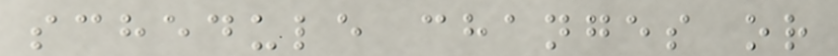schedule changes or
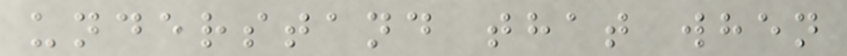understand that when
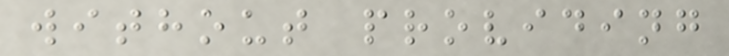without providing
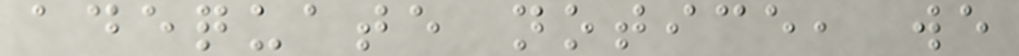adequate notice, we
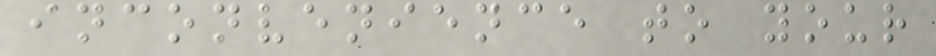inconvenience to your
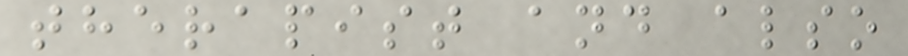therapist and also
